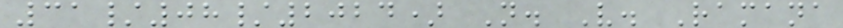31/08/2024) N. V. Ramana
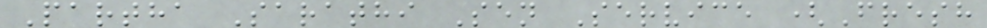Partha Sarathi Sen Service (Fresh
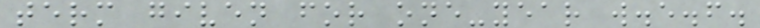term given for one-year w.e.f.
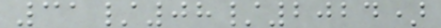31/08/2024)
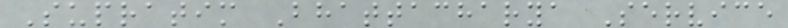Supratim Bhattacharya Service
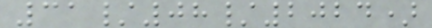31/08/2024)
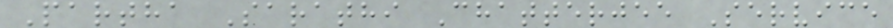Partha Sarathi Chatterjee Service
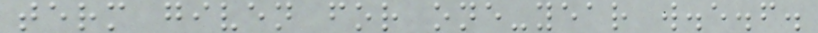term given for one-year w.e.f.
